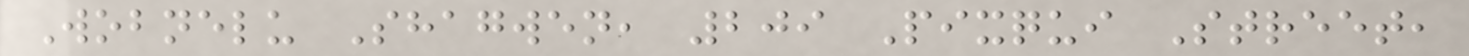Wobnelu Shagwen, 209 Pixqui Street,
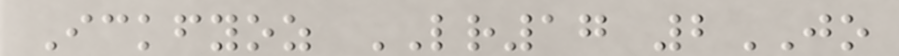Ickfyoz LR17 2JO
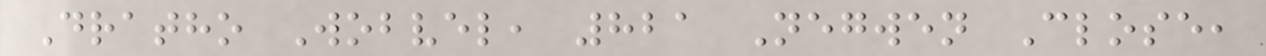Dratho Wobvel, 821 Negwen Close,
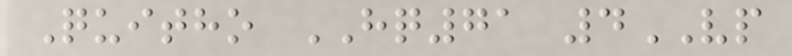Quitho HQ71 4VP
